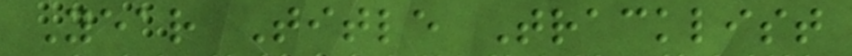Year Title Tracklist
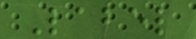Label
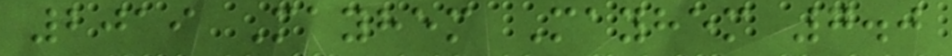2019 Mayhem Mayhem 7.0
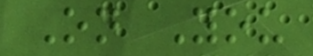On You
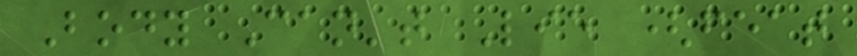Body Can't Lie (feat
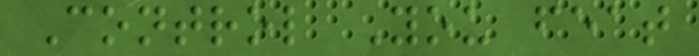Control You feat
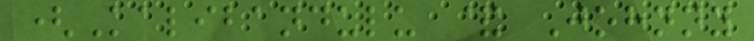(Kalibandulu & Johnny
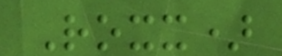Roxx)
